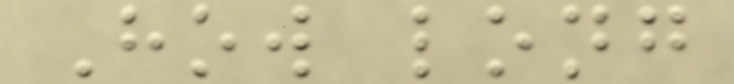How long
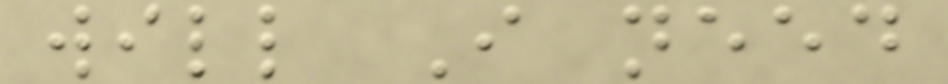will I need
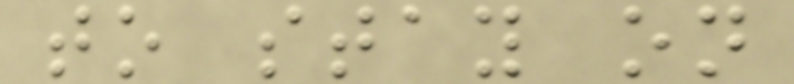to stay on
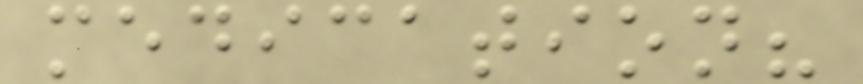medication?
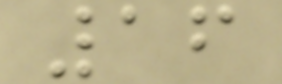16
